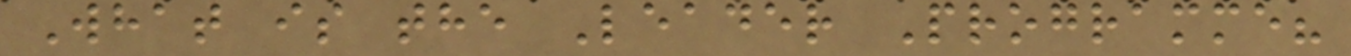What is the Leader Programme?
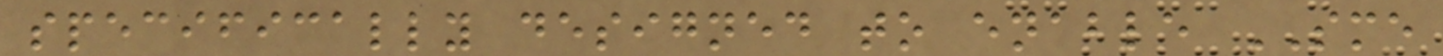specifically designed to enable SME
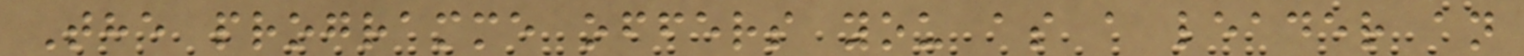The programme offers you as a leader an
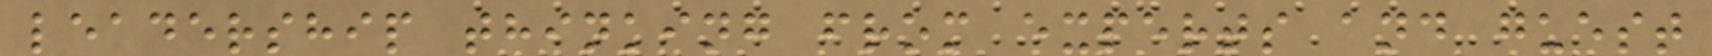leadership thinking from experts and guest
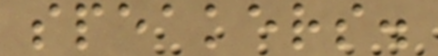speakers.
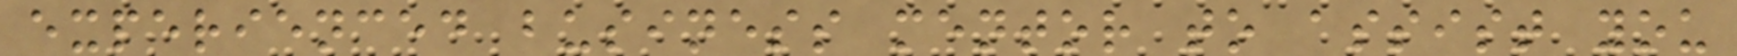experienced business mentor to assist you
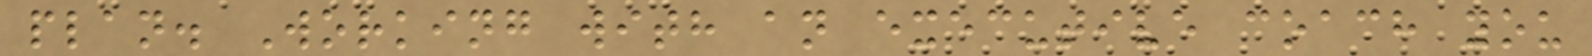plan. Working with an executive coach you
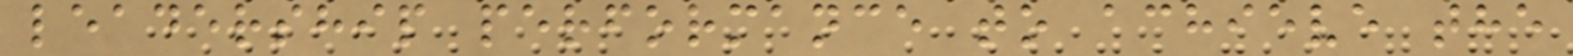leadership performance to achieve the
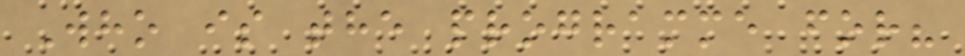Who is the programme for?
